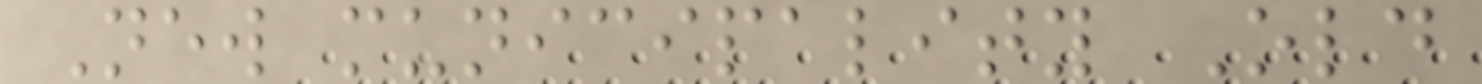New municipality Old
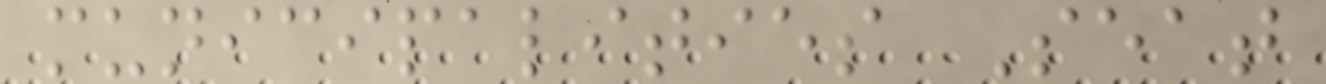municipalities Seat
